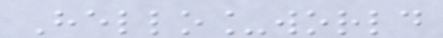Hello_world
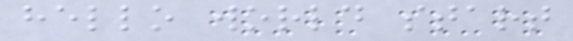hello world start
